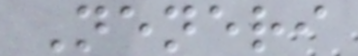Neneri
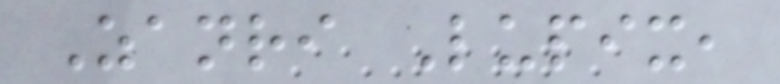Zanri Lupix,
